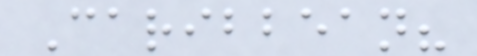Caribbean?
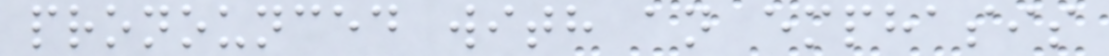pronounced with an emphasis
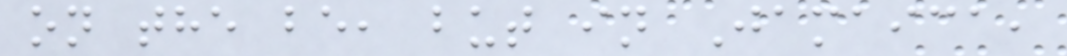on the be, but in Jamaica,
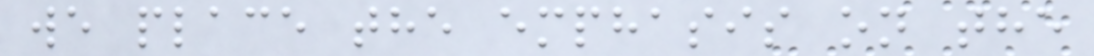we place the emphasis on the
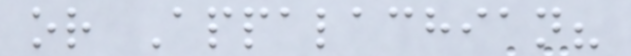or Appalachian?
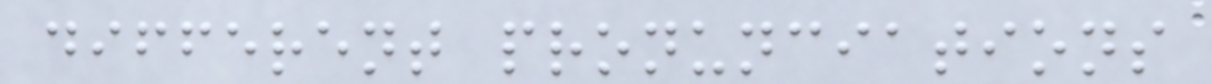different pronunciations
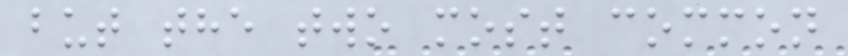but the two most common
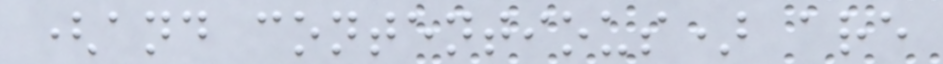(and contentious) are
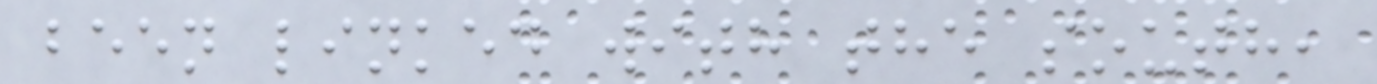been linked with the south,
